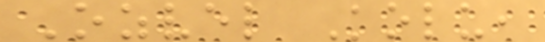Ozvel Kolu,
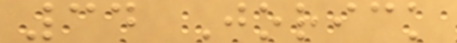34 Jorick
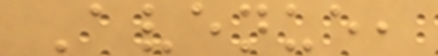Avenue,
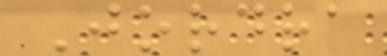Jordra
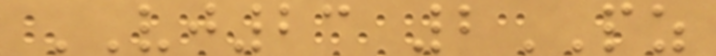VJ23 2PZ
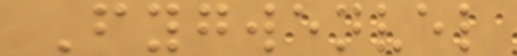Fygwenvel
